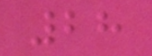28
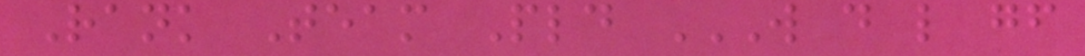Rank Team Pld W D L GF
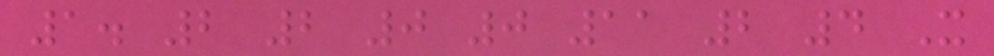1. 2 2 0 0 11 2 4 X
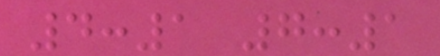4:1 7:1
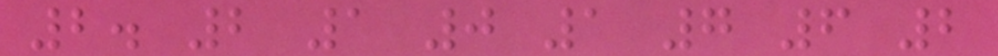2. 2 1 0 1 7 6 2
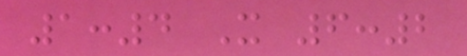1:4 X 6:2
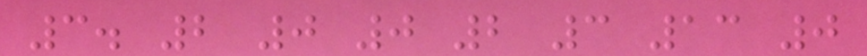3. 2 0 0 2 3 13 0
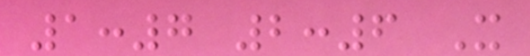1:7 2:6 X
